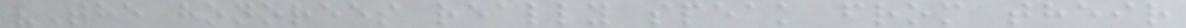"The honorees really speak from their
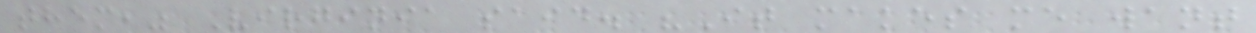them," Virginia said. "It makes me want
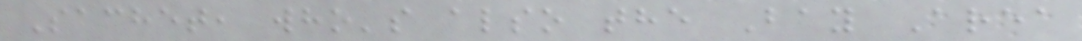Sachet, who's also the Bay Area
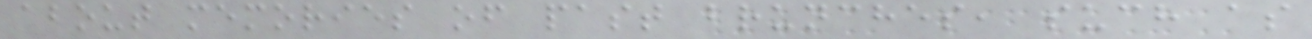about memories of past brunches, such as
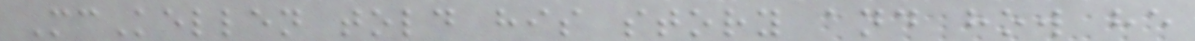McKellen told his story and how he
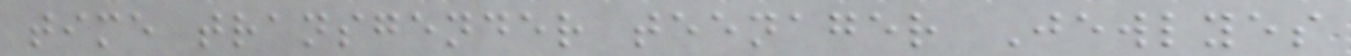time transgender teenager Jewlyes
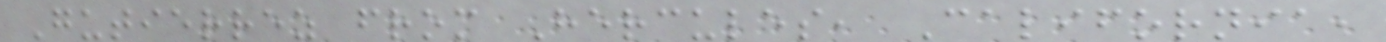Gutierrez from Hercules, California,
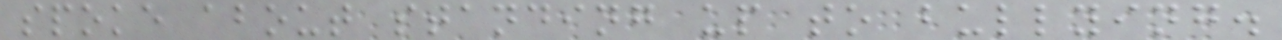spoke about standing up to bullying.
